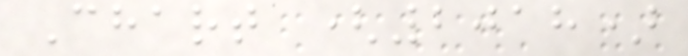Chart (2018)
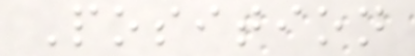Position
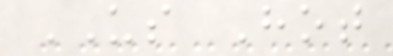US Hot
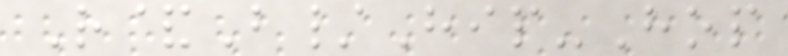R&B/Hip-Hop
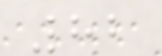82
